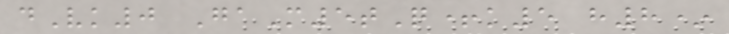dVk0 GaM5tQ+k5 h8*
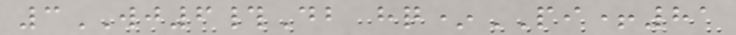3WJ6#Db hq*PI+81
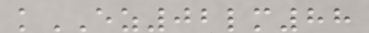kEZ02lm88
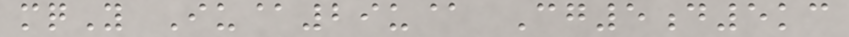mqY Iu@29u@ Cg5d5kc
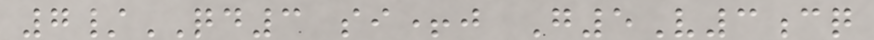7/QD3 si+j G5V3cq
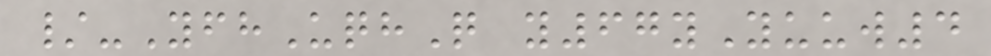/-YfhUqhQ y67yYuuw4
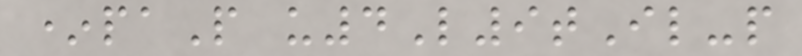*paP u4L9tIl-p
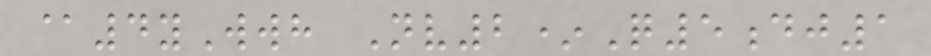@4yWwh Nv2*Q5dj1
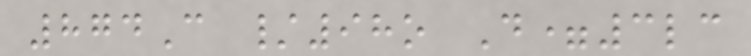874C /98o D=3lc
